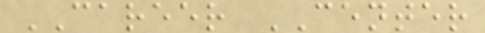CAREER CENTER
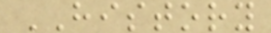HISTORY
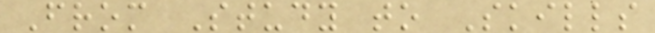From Study to Skills
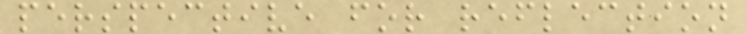perspective for reflection
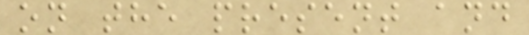on the present and
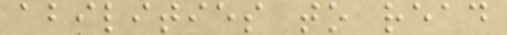abilities to read
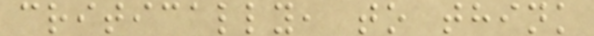critically, to think
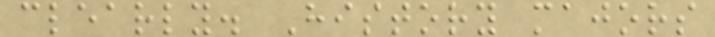clearly. History majors
